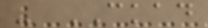- CKAD
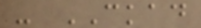- CKAD
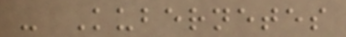- Kubernetes
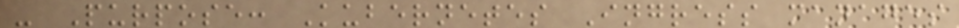- Purpose: Kubernetes Ingress manages
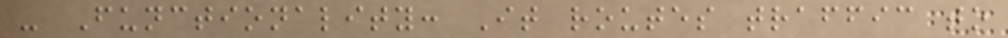- Functionality: It routes traffic to
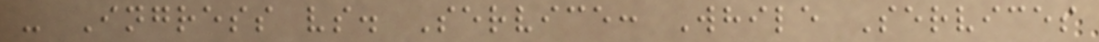- Ingress vs. Service: While Services
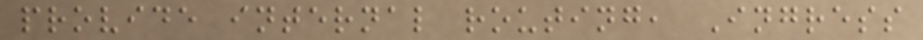provide internal routing, Ingress
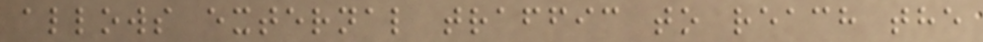allows external traffic to reach the
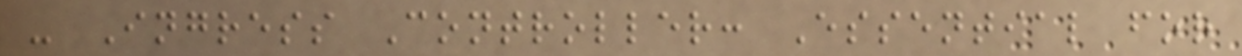- Ingress Controller: Essential for
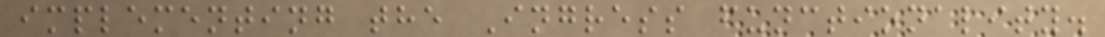implementing the Ingress functionality.
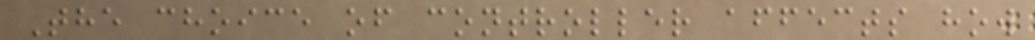The choice of controller affects how
